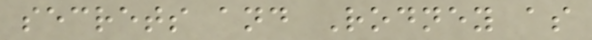secrets and Rodney as
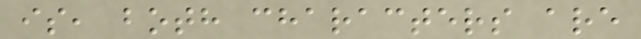is, both characters are
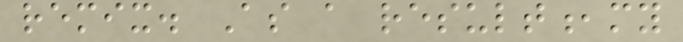remix. As a result,my
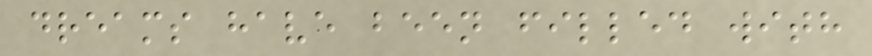dreams have been filled with
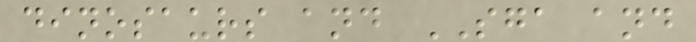dinosaurs and SGA and
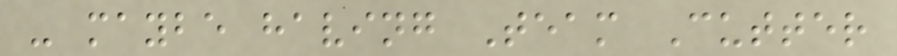- maybe having Team Cutter
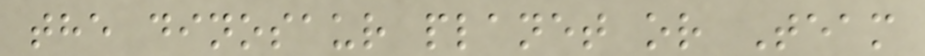the dinosaur planet or Team
